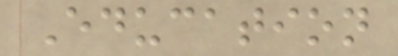Education
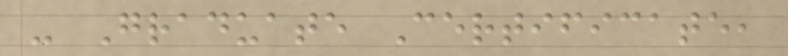- Graduate Certificate,
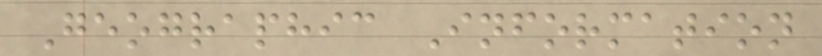Geographic Information
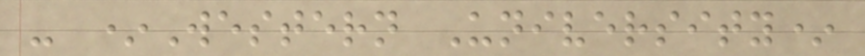- *Western University*
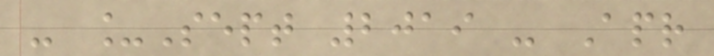- _Sept 2019 - Apr
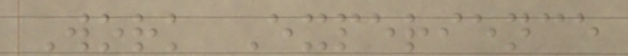Work Experience
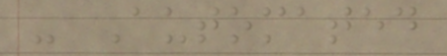- Automated
